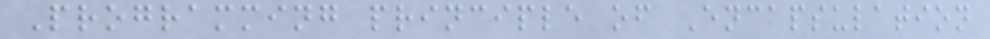Programming principle of Encapsulation
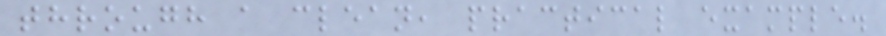through a clean, practical example.
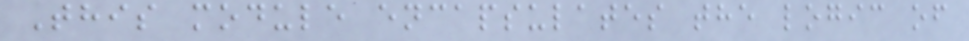This module encapsulates the logic of
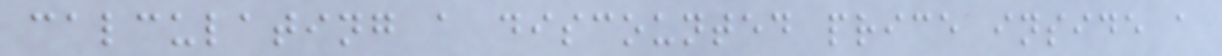calculating a discounted price inside a
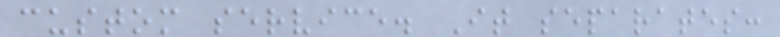custom service. It separates:
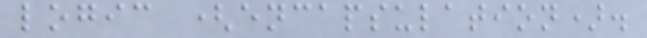logic (encapsulation).
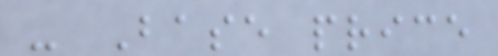- Base price
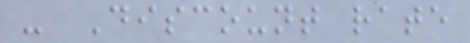- Discount rate
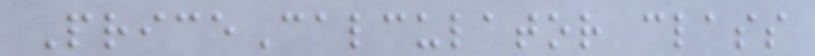PriceCalculator class
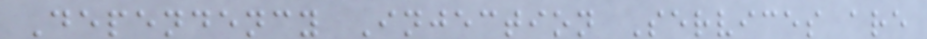Dependency Injection Services are
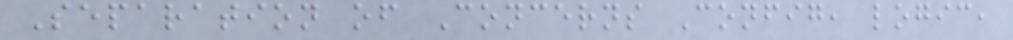Separation of Concerns Config, logic,
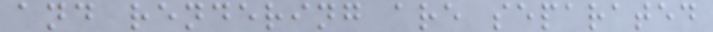and rendering are separated
